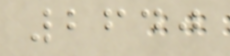2640
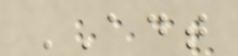ADT
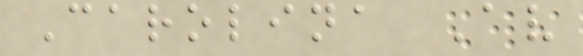Carolina Av
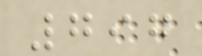797
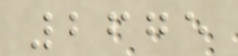2675
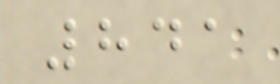841
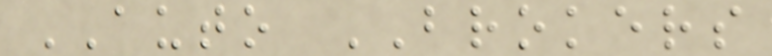AUTO BROKERS
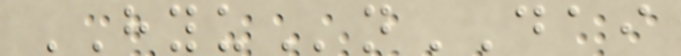HYUnDAI
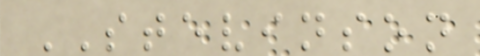STEVINSON
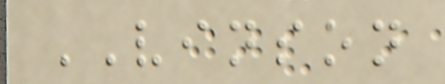VINSON
